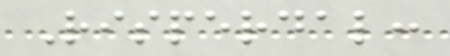Risperdal:
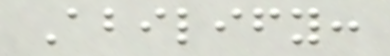Abilify:
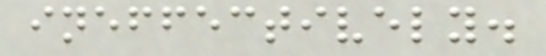ineffectively.
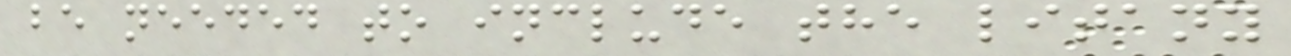be needed to include the litany
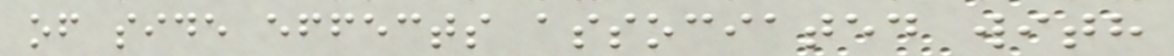of side effects associated with
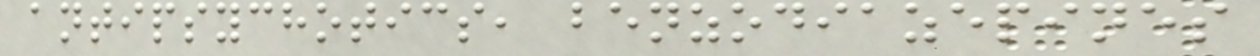antipsychotics, benzodiazepines
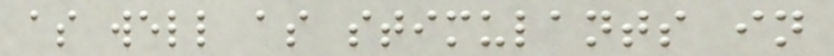as well as stimulants in
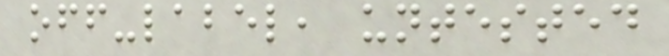off-label, untested
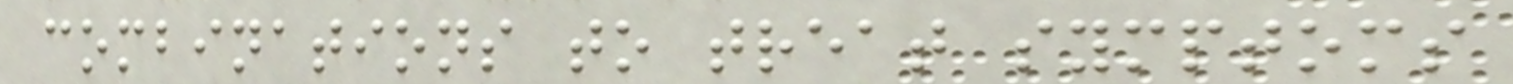combinations to treat symptoms
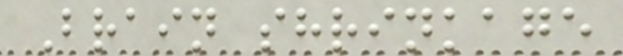Brain shrinkage
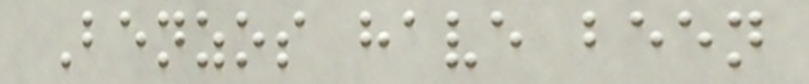Benzos have been
